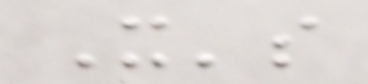It's
